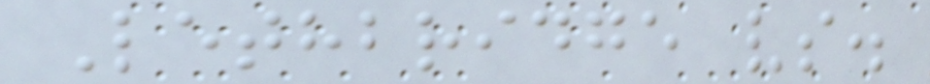Lethbridge vs.
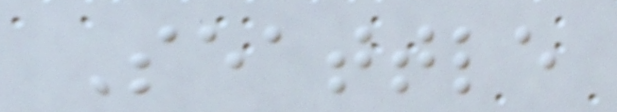Seattle
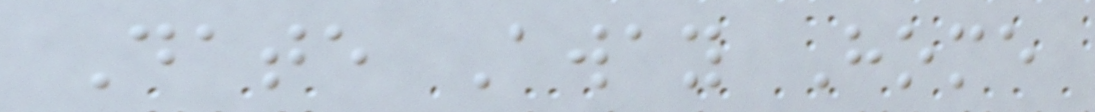Date Away Home
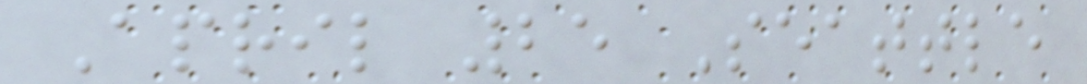April 25 Seattle
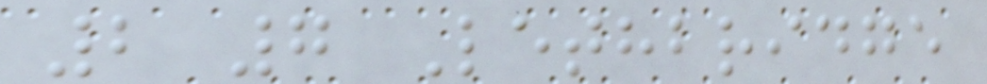2 7 Lethbridge
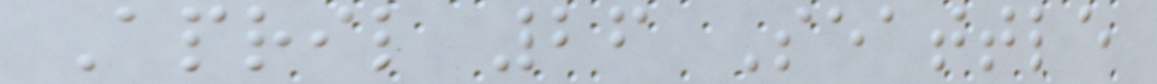April 26 Seattle
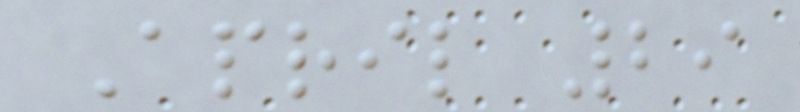April 29
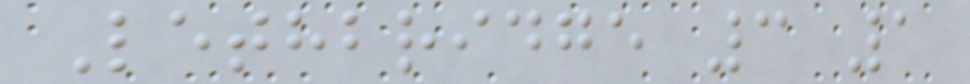Lethbridge 3 1
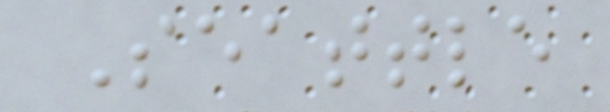Seattle
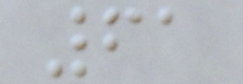61
